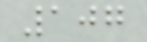107
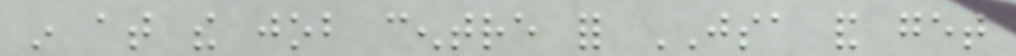in at the job centre for JSA and get
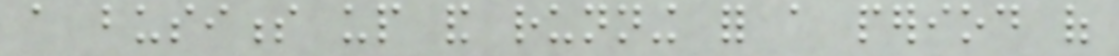a business up and running for a period of
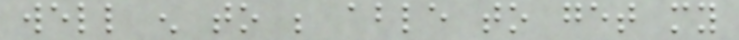well enough to be able to get my
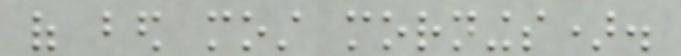of bed most mornings).
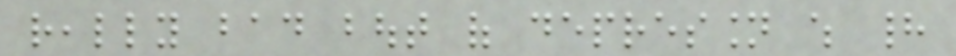really bad bout of depression which had
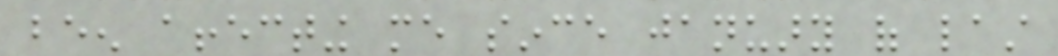been affecting me since january of last
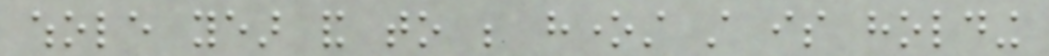whole year and to be honest still is holding
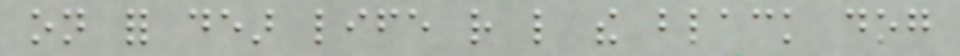on for dear life rather like the black dog
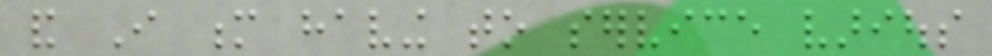and I m having to service various
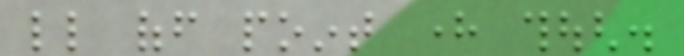little off point here though.
